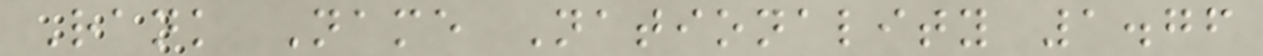Rank Name Nationality 1.76
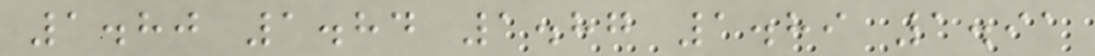1.80 1.84 1.87 1.89 1.91
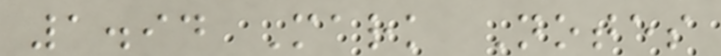1.94 Mark Notes
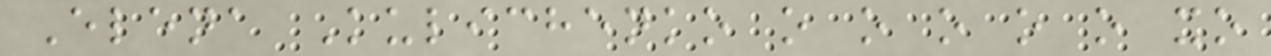Elena Kulichenko o o o o o xo
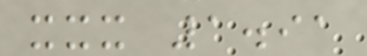xxx 1.91
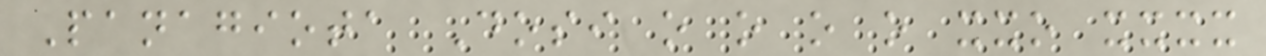Panagiota Dosi o o o o xxo xxxx
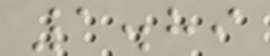1.89
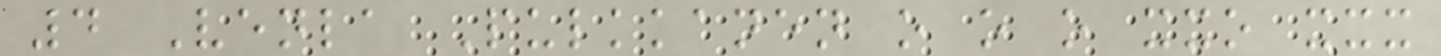4 Venla Pulkkanen o o o xxo xxx
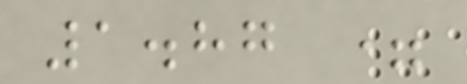1.87 =
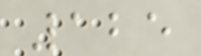125
